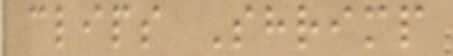clips Shrimp
